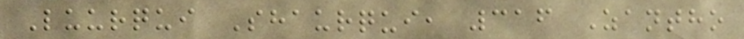Luurqui Shaurqui, 316 Zantho
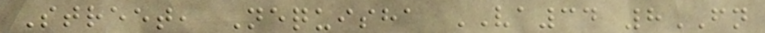Street, Nequisha VA34 8FN
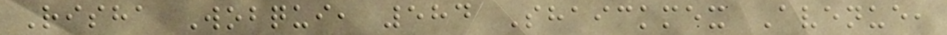Risha Wobqui, 584 Shaickmex Avenue,
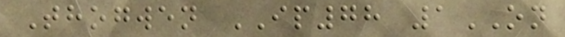Thogwen IP78 1ON
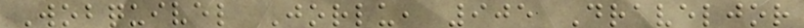Wobquivel Jorlu, 905 Draveljor
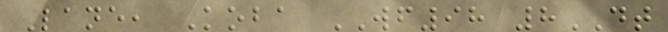Lane, Koba WF98 8DT
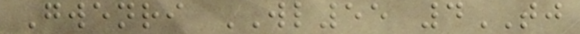Gwenri WL55 4TJ
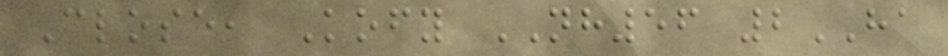Close, Kofy NH56 2HA
